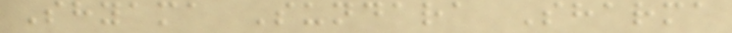Shyama Sundara Sharma
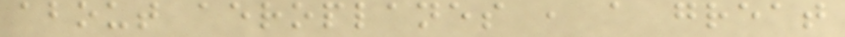about aeroplanes , a great
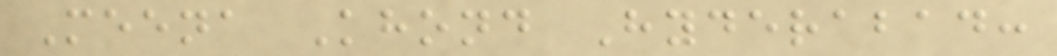Meena Khond Hyderabad:
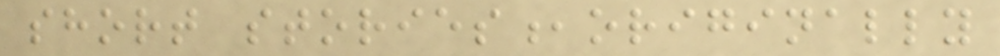short stories,originally
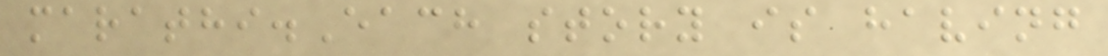marathi.Each story is having
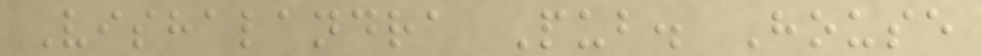Vishalandra Pub. House
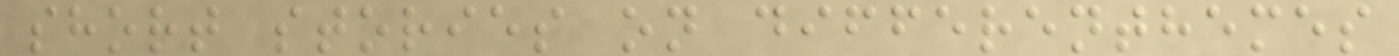short stories on differenthemes
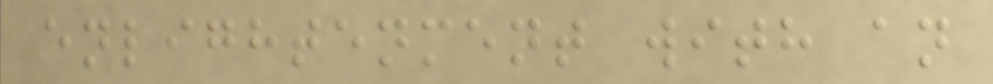enlightenment with an
